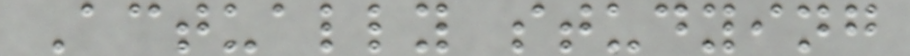Actually studying
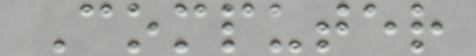Computer
